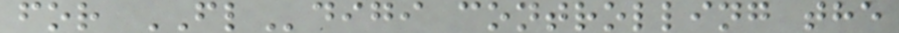for FLdigi controlling the
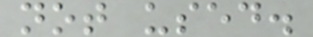not used.
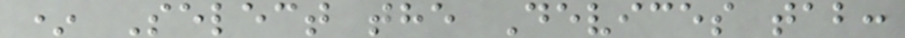* Select the Devices tab:
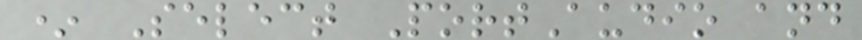* Select PortAudio and
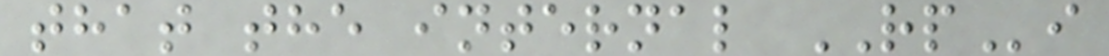that the internal RPi
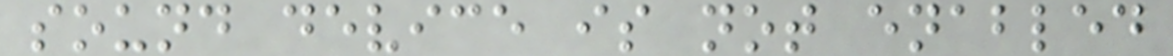sound device is not enabled
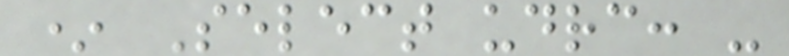* Select udrc: -
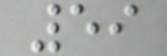59
